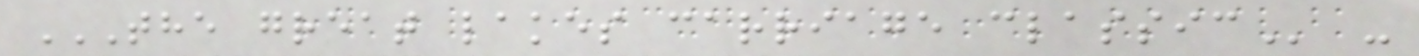THE GREAT LAKES CARRIAGE CLASSIC -
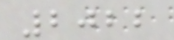2022
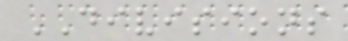DIVISIONS
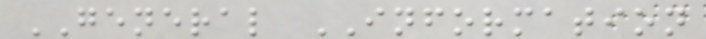GENERAL INFORMATION
